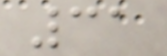31
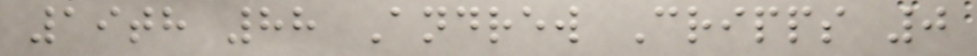19th 88 Andrew Cripps 0
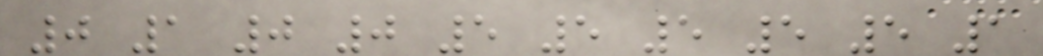0 1 0 0 5 5 5 5 5 1
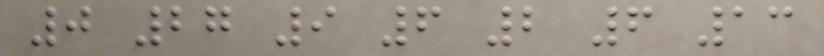0 27 9 6 2 6 13
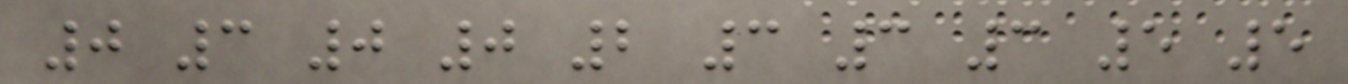0 3 0 0 2 3 3 3 5 5
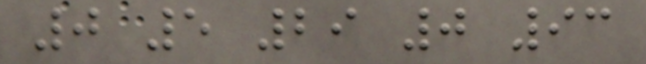0 5 29 0 93
